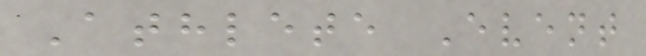Athlete Event
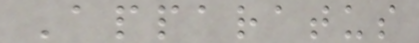Apparatus
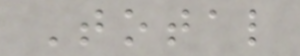Total
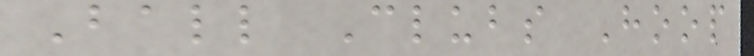Ball Clubs Hoop
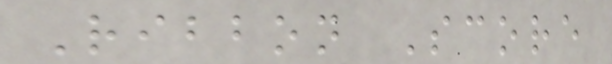Ribbon Score
